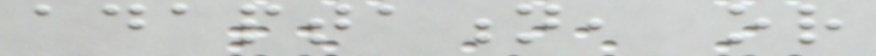adaptation, or
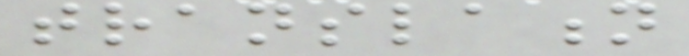translation
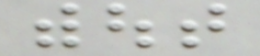without
